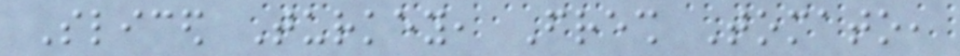Sliced Turkey, Fresh Tomato,
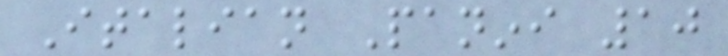Italian Panini 10
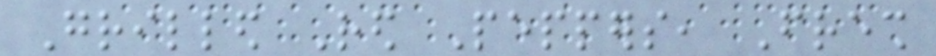Grilled Red Peppers, Fresh
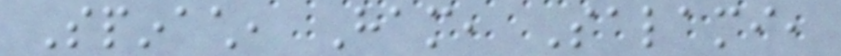Spinach, Ham, Salami,
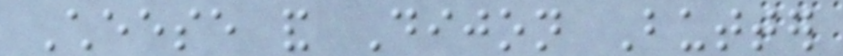Cheese and Dijon Butter
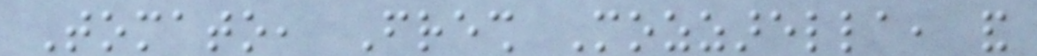Tomato, Fresh Mozzarella, and
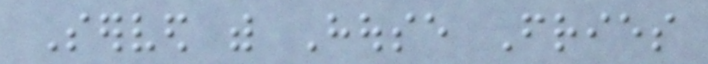Served with House Fries
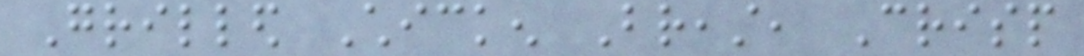Grilled Chicken Breast, Crisp
